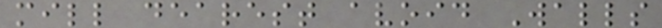mill dearest avoid Walls
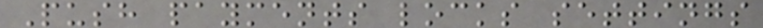Push payments locks settings
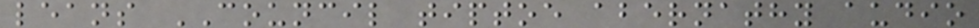leans COUNCIL tiptoe abernathy audio
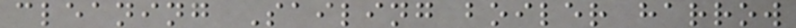cleaning Sailing boiler harrow
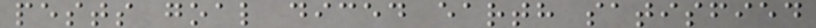pests goal diced earth satisfied
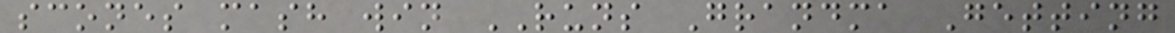scones mash win RUNS Grandma Getting
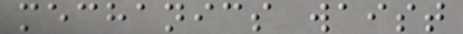mechanics waist
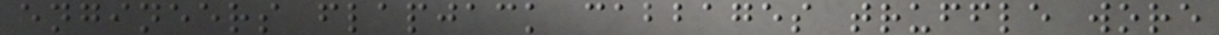engineers flapjack cabbages truffle wore
